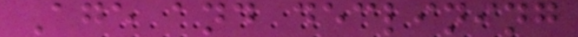Age and declining
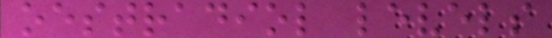oestradiol levels
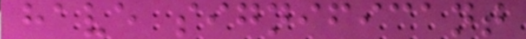have significant
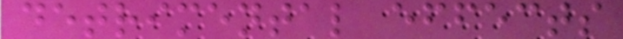detrimental effects
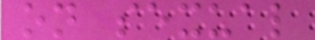on sexual
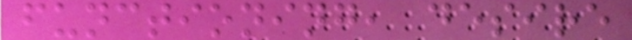functioning, desire
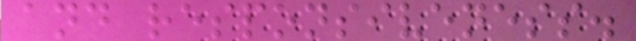and responsiveness.
